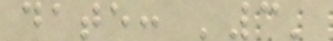date: '3'
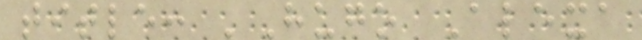title: 'Hugo Alexa
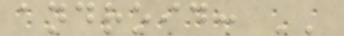android: ''
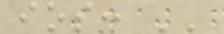ios: ''
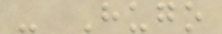- Hugo
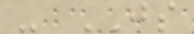- JS
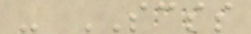- SCSS
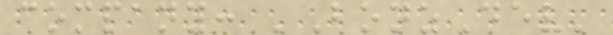company: 'BonzDev'
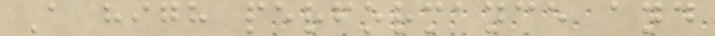A high performance and
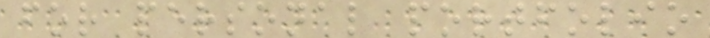for personal portfolio
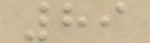89
